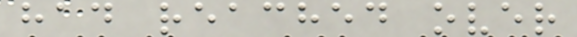had reached over
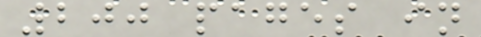200 pages in
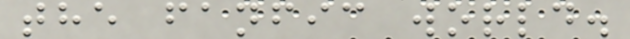the fanfic world.
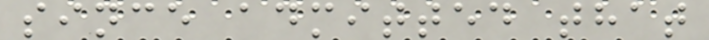since admitted that
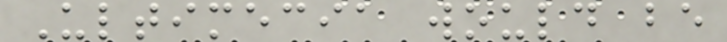Ultimecia would be
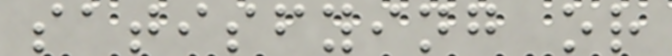satisfying or
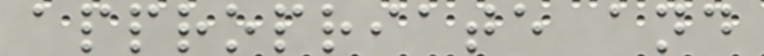appropriate and
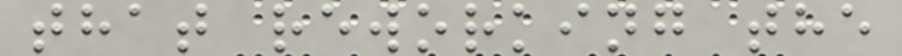that reworking the
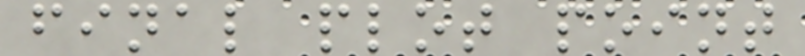final plot point
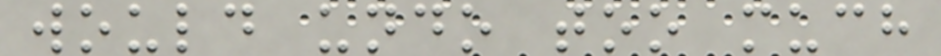would undo too much
